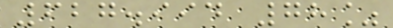627.994 78%
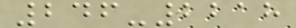246-2218
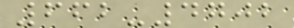662-4702
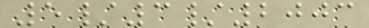5/3/2003
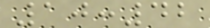10:42
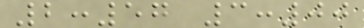2:57 3:00
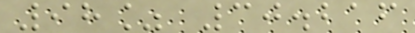98% 30.216
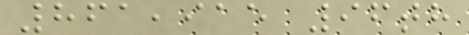861,915 96th
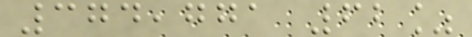374,771 62%
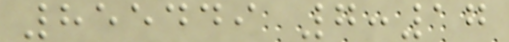855449 7:17
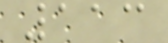113
